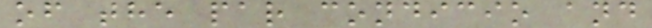of the par condicio and
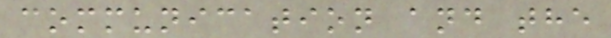communication and the
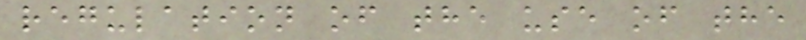regulation of the use of the
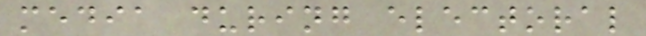media during electoral
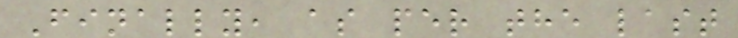Finally, as per the last
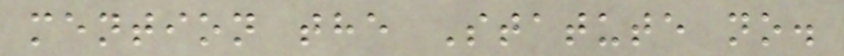mention the Statute no.
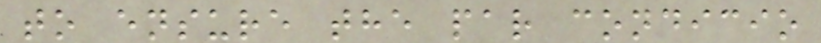to ensure the par condicio
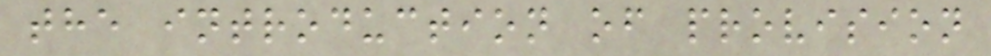the introduction of provision
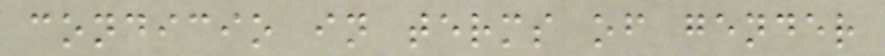condicio in terms of gender
